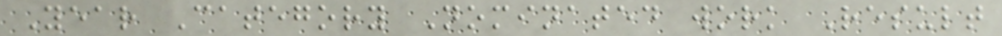Year Category Nominated work Result
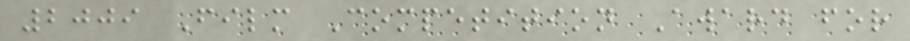2009 Film Competition Award for
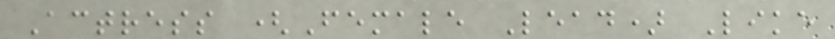Actress (Female Lead) Like
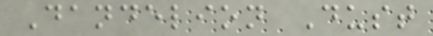Dandelion Dust
